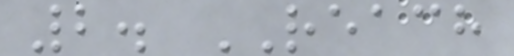2. REACH
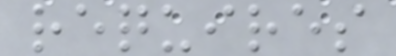requires
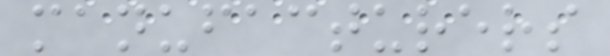manufacturers
